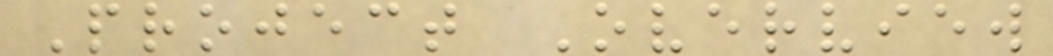Project Overview
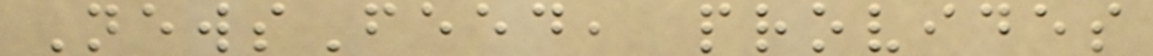NewsFeed, provides
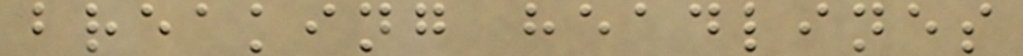breaking headlines
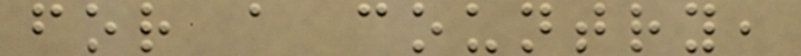for a country,
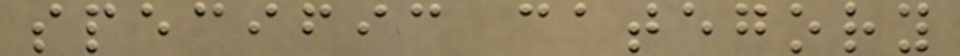specific category
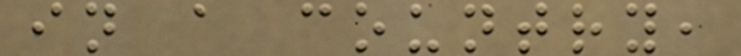in a country,
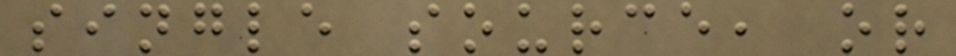single source, or
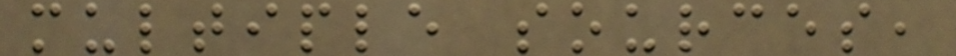multiple sources,
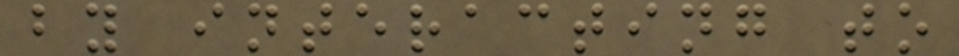by interacting to
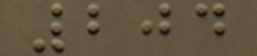204
